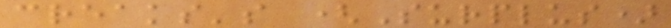creaks's (Surplus)
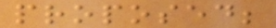proposed;
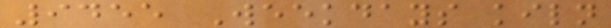9455 Weekdays kiln
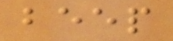beep
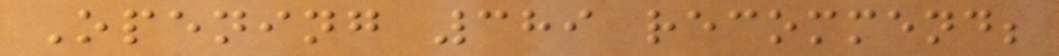Opening 389 recommend;
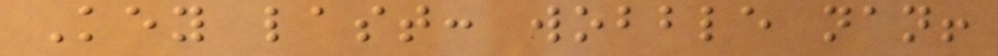Key last: wobble nan!
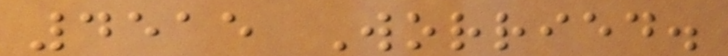4515 Worried.
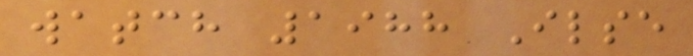watch 1988 Ilse
